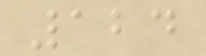124
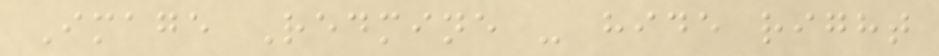Image Redmine - hide right
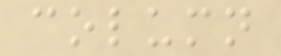column
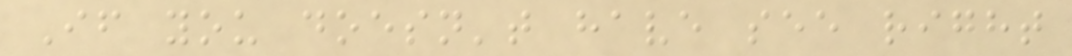If you doesn't have see right
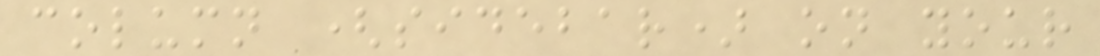column (sidebar) on your
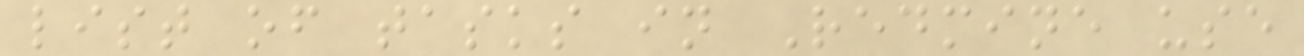list of tasks in Redmine use
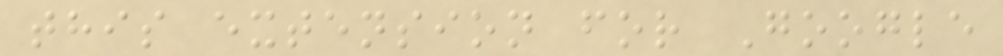this extension for Google
